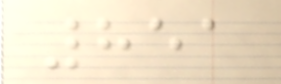851
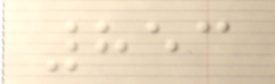853
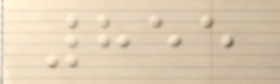855
